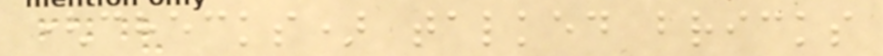(checks) talked bricks
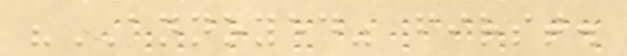"ANNOYED" first.
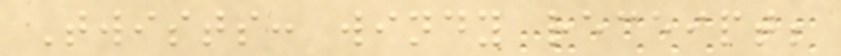Twists: windy receipt;
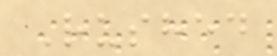Rushed
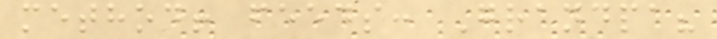method! feeds: Grandpa?
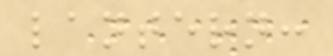lantern:
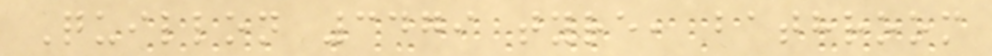Quillon 3479 tyre, bathroom
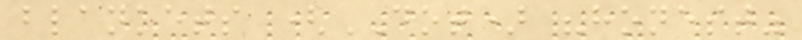blankets (DOT) "honest"
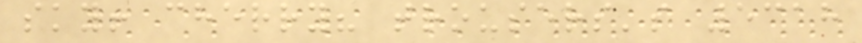sky! cherry? trousers's 5318
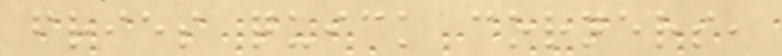fries quick corners,
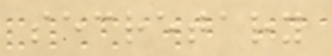secretary
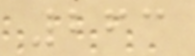263
